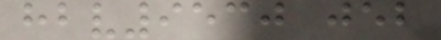hbv9530 jeb
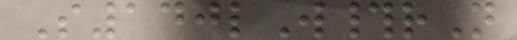S140lW#rN
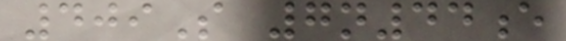409S 7n44e
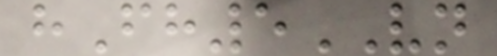hFh5VN
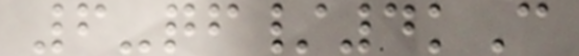6-qf/4kC
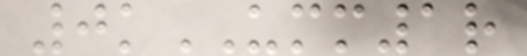0kUMM1r
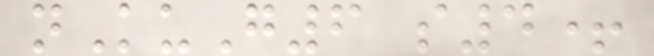nKuG6 s4+
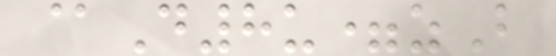@D8u=zB
